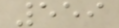559
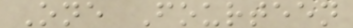One Fourteen
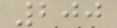200
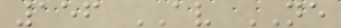156 AV NE
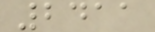2411
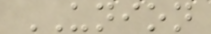UNION
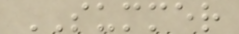SUMMER
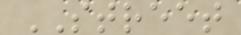STREET
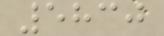5830
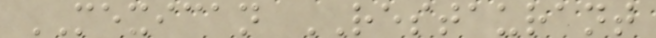MEXICAN RESTAURANT
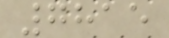7815
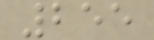255
